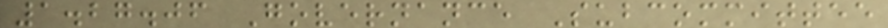1.27.06 Governance Subcommittee
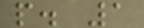p. 1
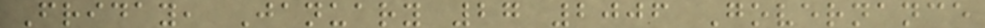Friday, January 27 2006 Governance
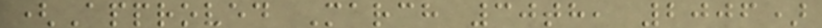(Approved March 30th, 2006)
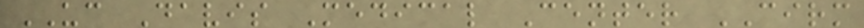UC Davis Medical Center CIRM
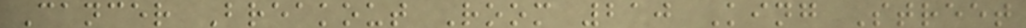Cancer Breakout Room 210 King Street
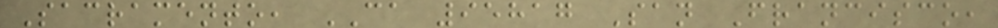Sacramento, CA 95817 San Francisco,
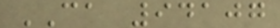CA 94107
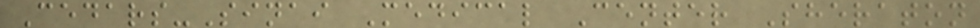Cedars-Sinai Medical Center Sheraton
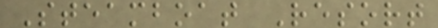Steamboat Resort
